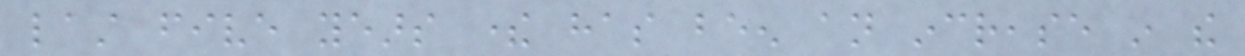last five years there has been an increase in the
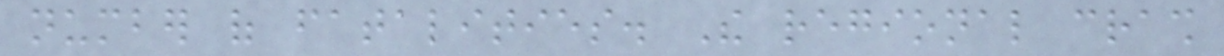number of fatalities. The regional crash
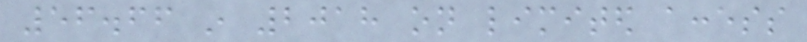56.66 in 2018 on limited access
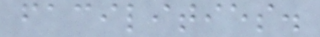facilities.
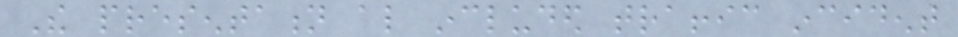The presentation also included traffic incident
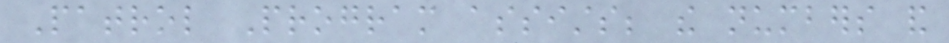Patrol Program assists; the numbers and
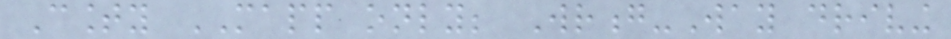County MAPP only; Wrong-Way driving
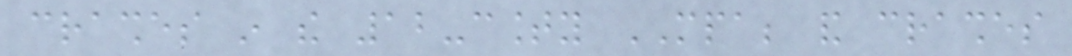crashes in the 12-county MPA; and crashes
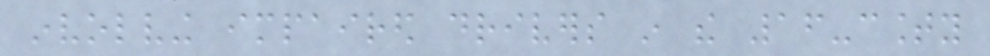involving impaired drivers in the 16-county
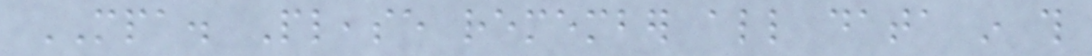MPA. Please remember all data in this
